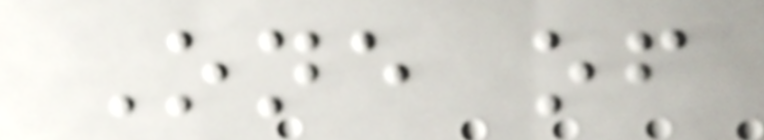One of
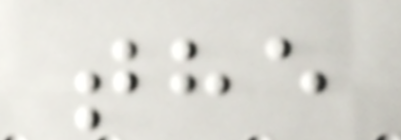the
